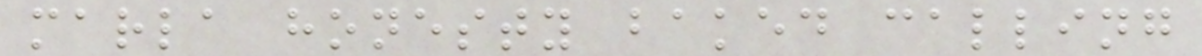marla honesty baked calling
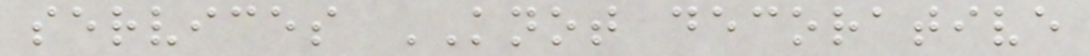services KNOT decorative
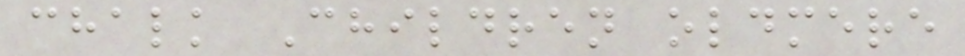chalk Children oldmere
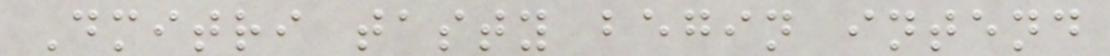Dmitri tasty begin intend
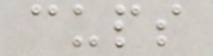cups
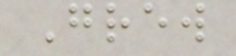Grew
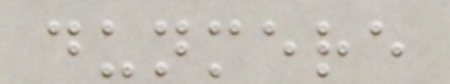dunmere
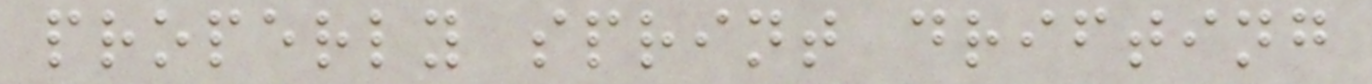properly sprint drifting
